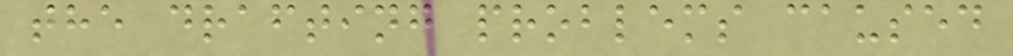the drafting problems caused
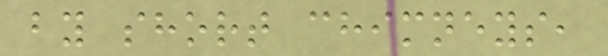by short chimneys,
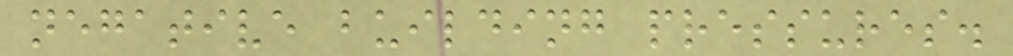negative building pressures.
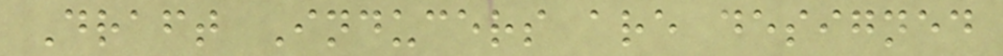Draft Inducers are designed
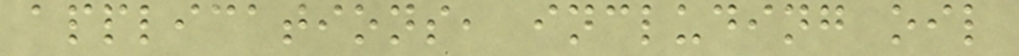applications, including oil
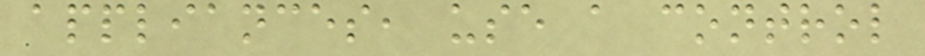appliances, use a control
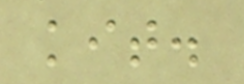kit.
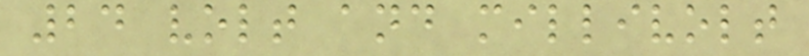24 volt and millivolt
